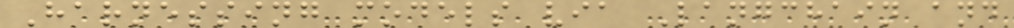Harnessing models via Langchain and
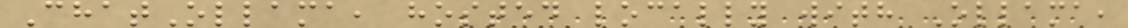ChatOllama, hosted locally with Ollama,
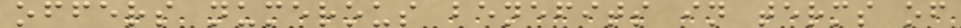offers numerous benefits in terms of
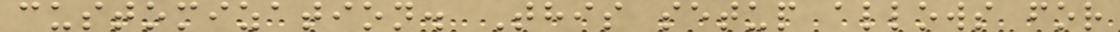customization. This setup allows for
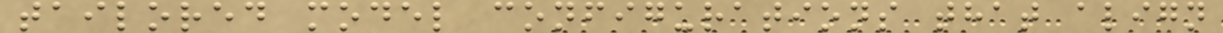tailored model configurations that align
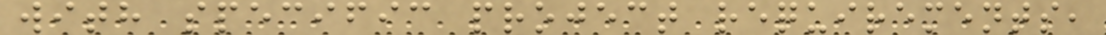with specific project requirements,
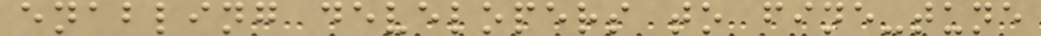enabling developers to fine-tune
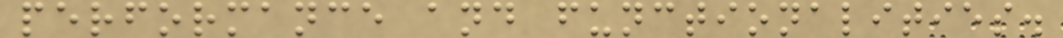performance and functionalities.
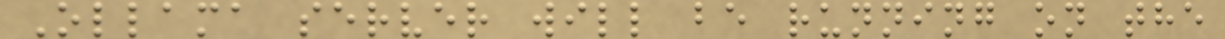Ollama server will be running on the
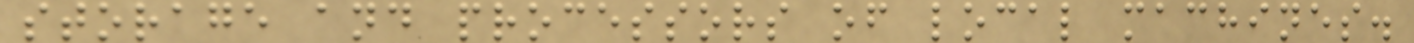storage and processors of local machines.
